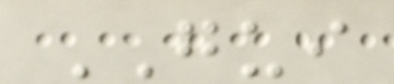GUI
